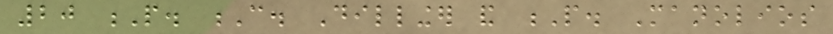20 P. C. Dillinger and P. Manolios
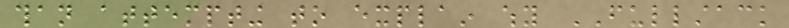than attempting to explain why FULLSTACK
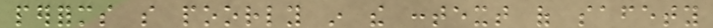performs so poorly in the context of safety
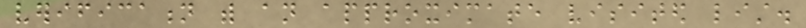verification with an approximate visited list.
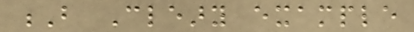B Cleary example
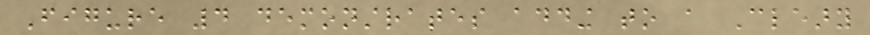Figure 4 demonstrates adding to a Cleary
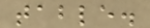table.
